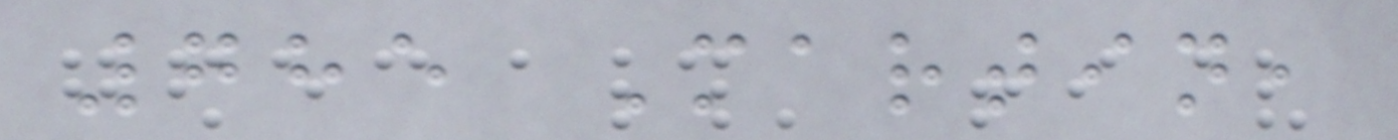785 Martin,
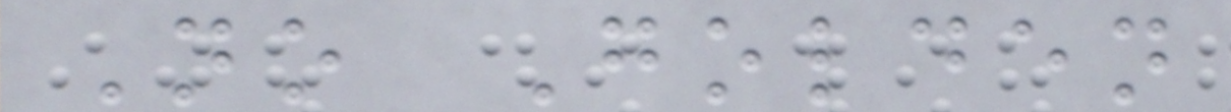No Golden
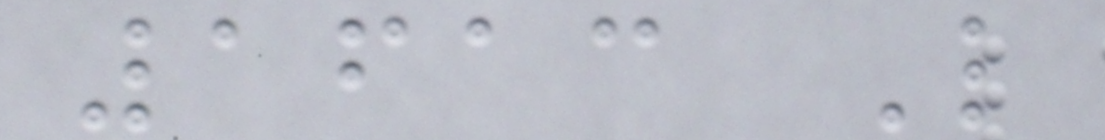1613 L
